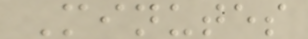Minutes
